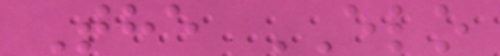The ELO
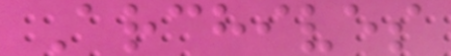Archives
